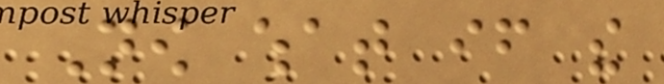Now what if the
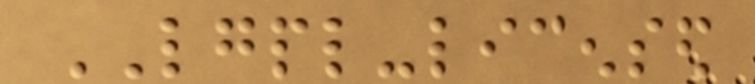LGPL-licensed
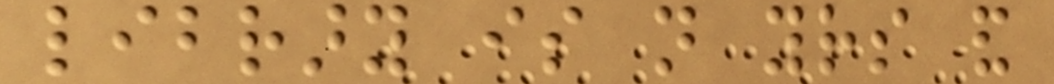library is not yours and
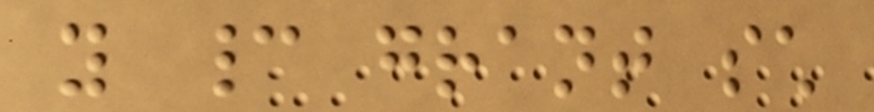you cannot grant such
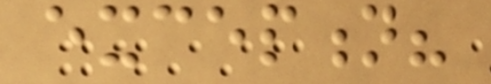exception?
